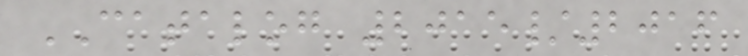CATALOG 2015/2016
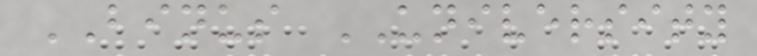BINUS UNIVERSITY
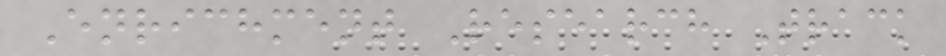Enrichment Research Track
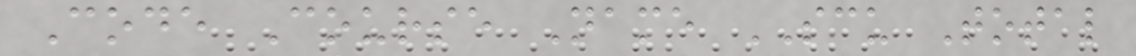Code Course Name SCU Total
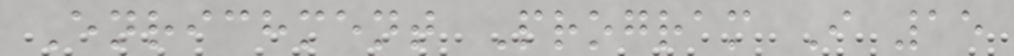Enrichment Program I 15
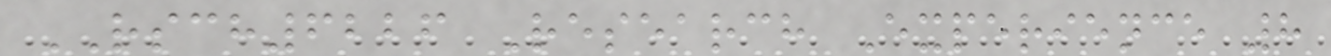RSCH6226 Research Experience 8
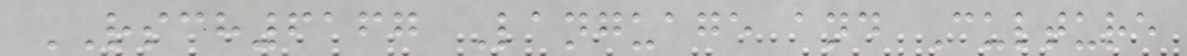RSCH6167 Language and Culture
